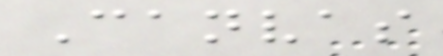Canvas
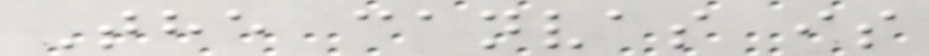The canvas is
